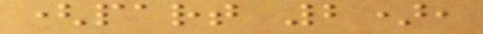(part 2),
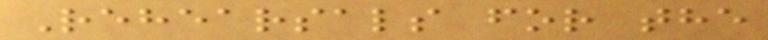Rehearsals for the
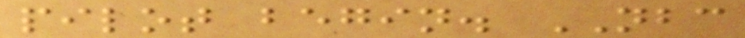pilot begin. NBC
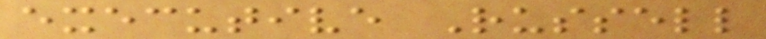executive Russell
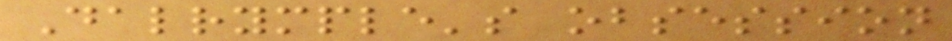Dalrymple's obsession
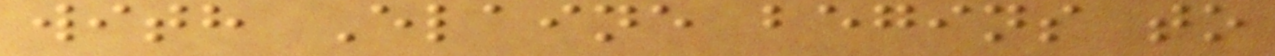with Elaine begins to
